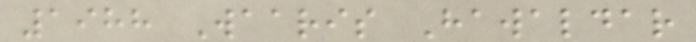1988 Waaris Hawaldar
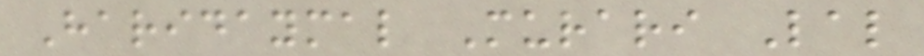Haridaymal Murari Lal
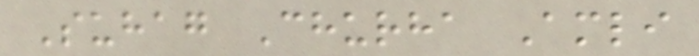Suhag Churha Amli
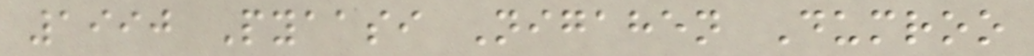1990 Pyaasi Nigahen Dumroo
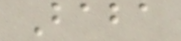Baba
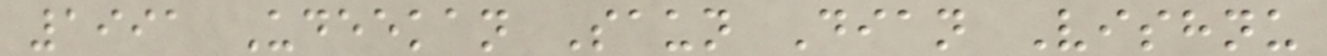1991 Udeekan Saun Dian Vishnu
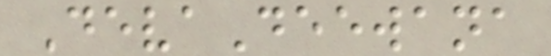DevaDeewana
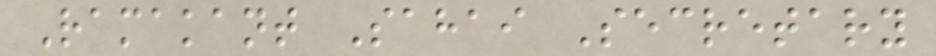Ramakant Sahai Secretary
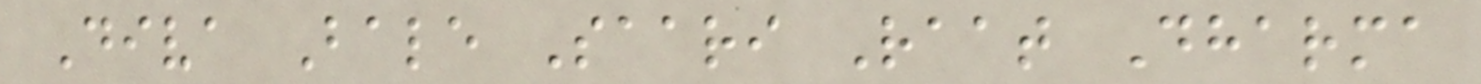Diva Bale Saari Raat Dharma
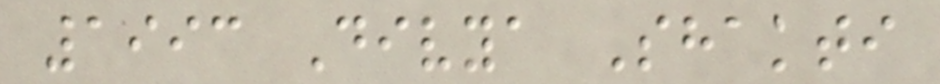1993 Divya Shakti
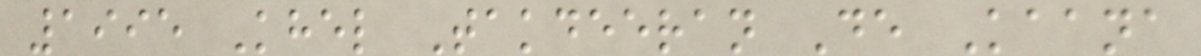1995 Khel Takdeeran De Kaana
